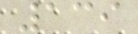139
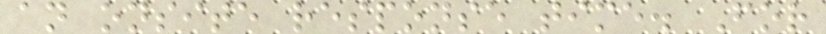an onsite response time. For
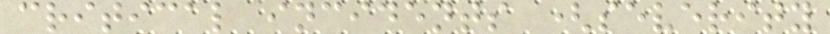critical incidents (severity
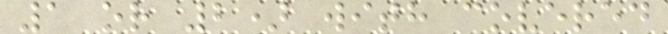1 or 2) with covered
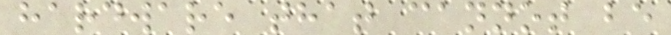hardware that cannot be
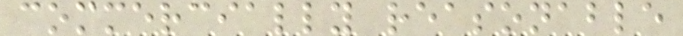commercially reasonable
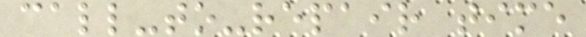call-to-repair time
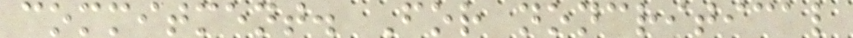commitment. For noncritical
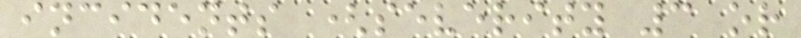incidents (severity 3 or
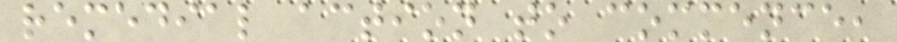remedial action to commence,
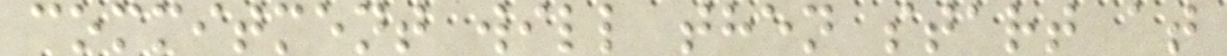commitment will then start at
